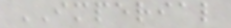IMPERIAL
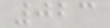023
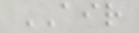AIR
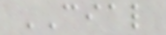CIAL
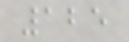125
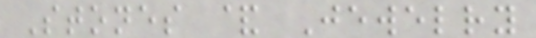Stones & Jewelry
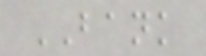BANK
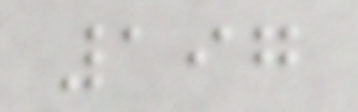197
